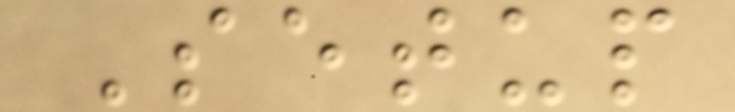Setup
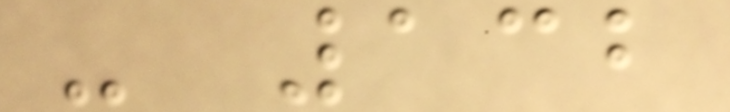- 132
